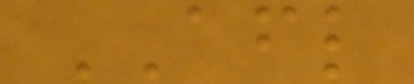AFL
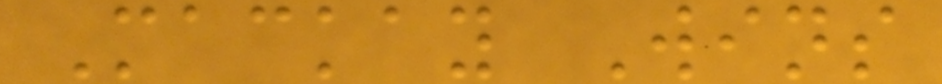Mackay Wins
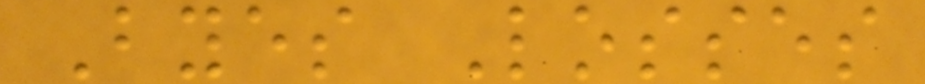Byes Losses
